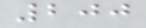200
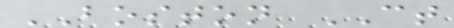BOSTON CT
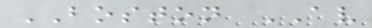BOSTON AV
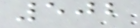502
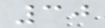30
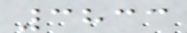3833
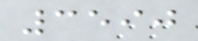3590
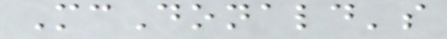McDonald's
